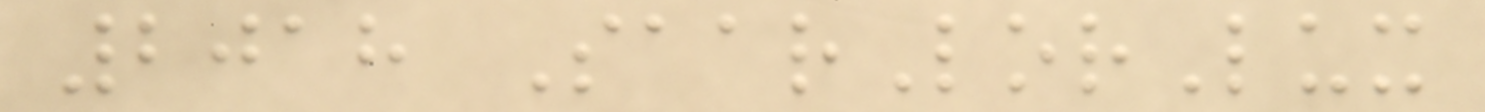2018 SaarLorLux
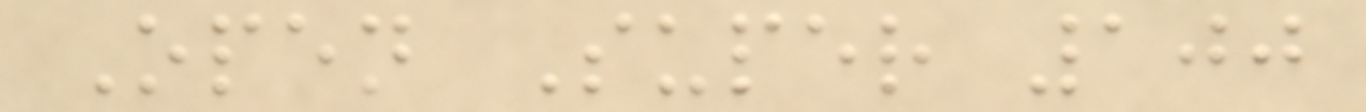Open Super 100
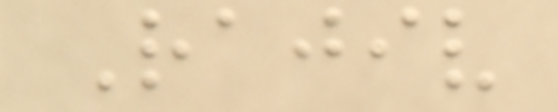Rajiv
